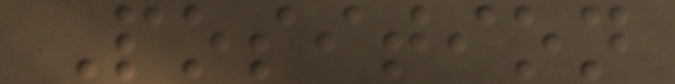Position
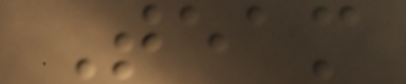Team
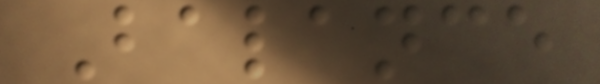Balance
